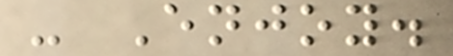- Enjoy.
